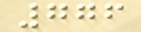776
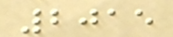2015
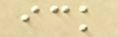ick
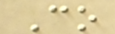Co
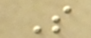S
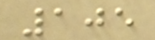105
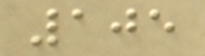105
